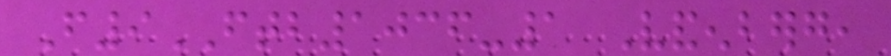F9FTB1036-1 Vandenberg,
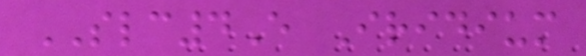SLC4E Iridium
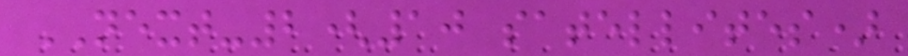NEXT-2(10 satellites)
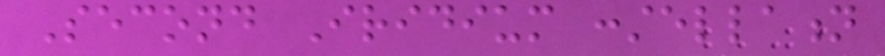Second Iridium constellation
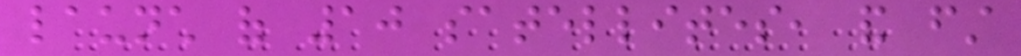launch of 10 satellites, and first
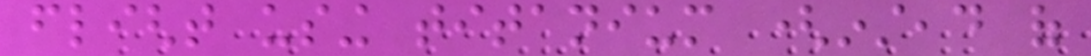flight using titanium (instead of
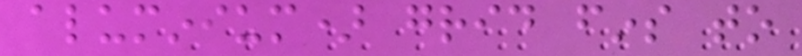aluminium) grid fins to
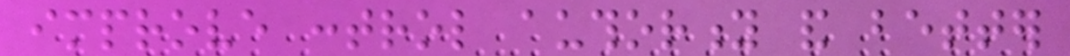improve control authority and better
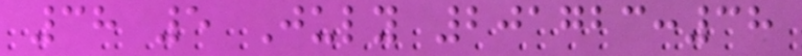38 5 July 201723:38
